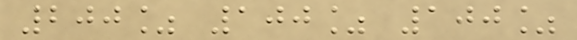200% 100% 100%
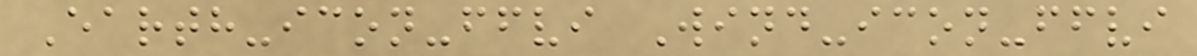Earth-icon-ffvi Wind-icon-ffvi
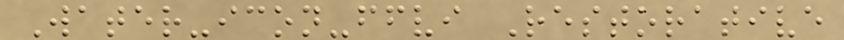Water-icon-ffvi Restorative
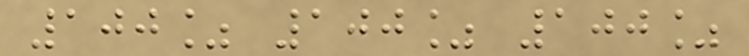100% 100% 100%
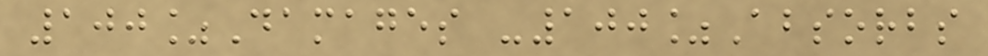100%Damages -100%Absorbs
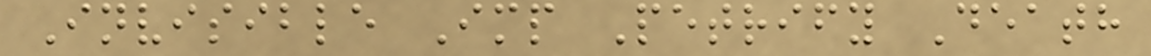Invisible Imp Petrify Death
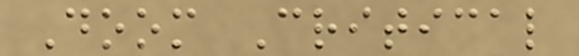Doom Critical
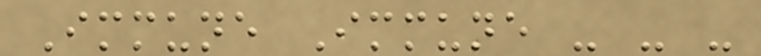Immune Immune - - -
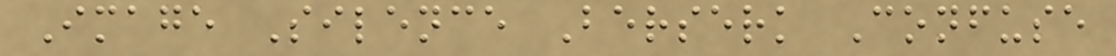Image Silence Berserk Confuse
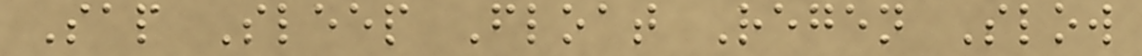Sap Sleep Float Regen Slow
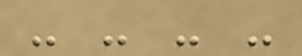- - - -
